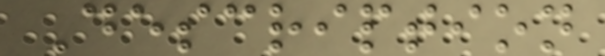Description
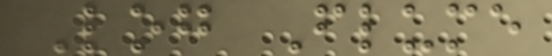Log Flume
